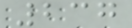237
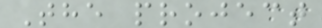The project
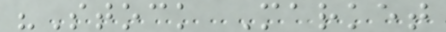"Stock Market
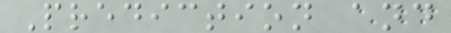Prediction and
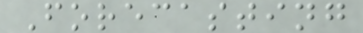Forecasting
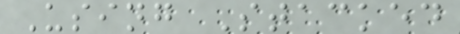Using Stacked
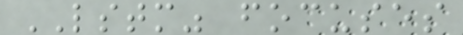LSTM" focuses
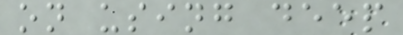on using deep
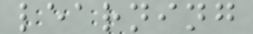learning
